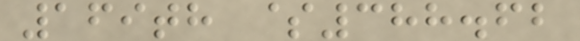169th $388.62
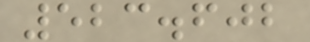523.602
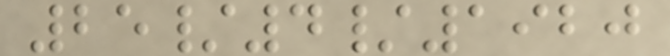25/4/1920
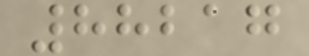88217
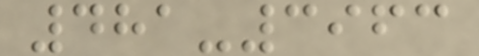481-3963
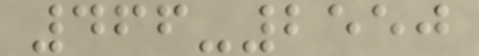466-2550
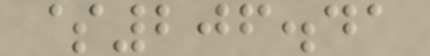$206.41
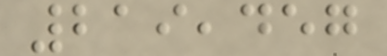219,457
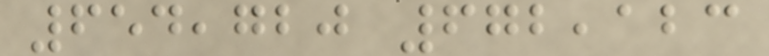654,720 672,123
